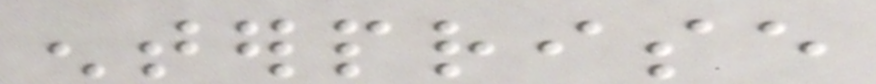enterprise
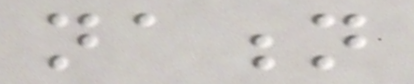nation
